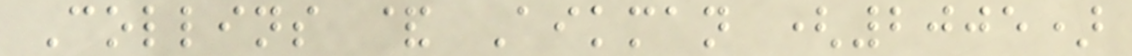Collins & Aikman (2005)
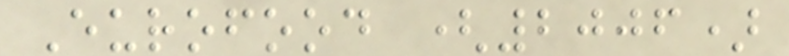Eurofood (2006)
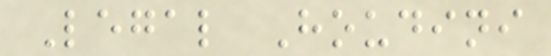Legal Houdini
